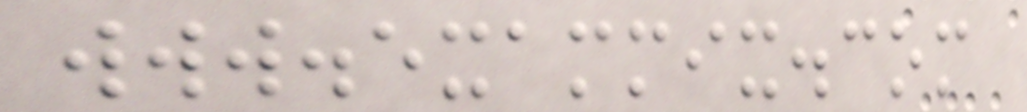www.exammix.com
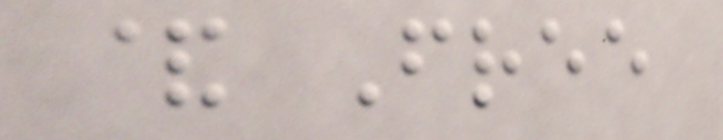& Free
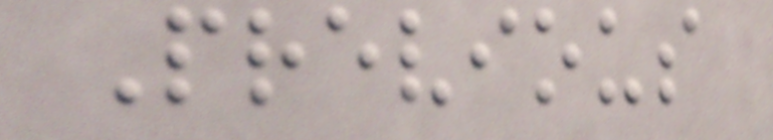Previous
